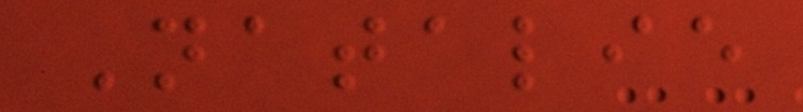Natalie
